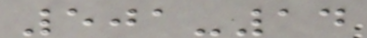501-14
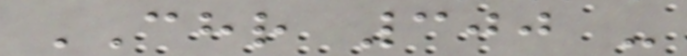CHR 300 -
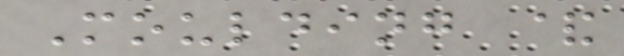Moulding &
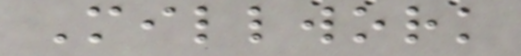Millwork
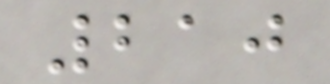210
